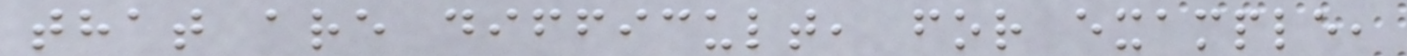that are difficult, for example,
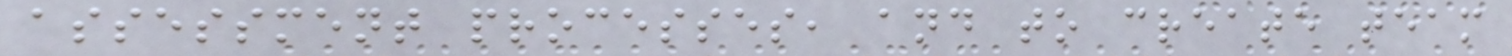assessment processes, and to create team
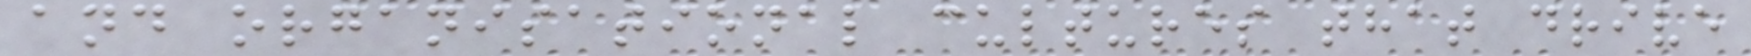and organisational cultures that drive
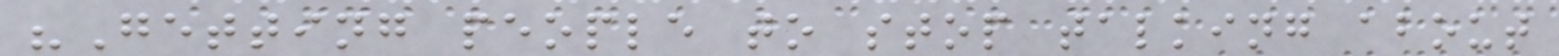"Getting people to stop talking about
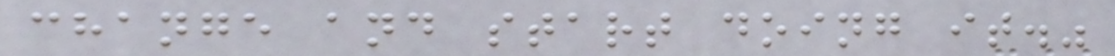change and start doing it."
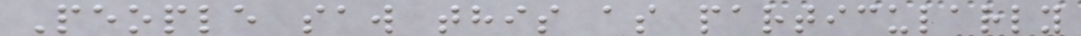People saw this as particularly
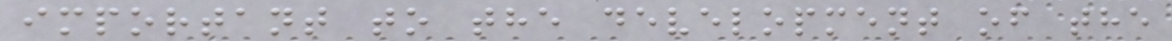important to the development of the
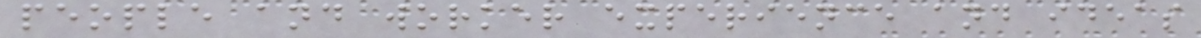people and worker experience and ideas
